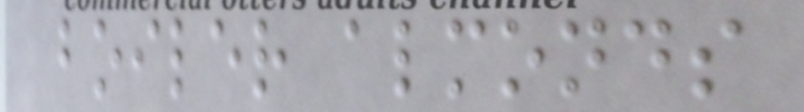boiler almonds
